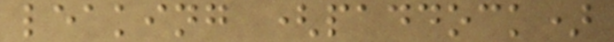leaking (paddock)
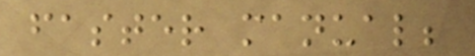faster manual;
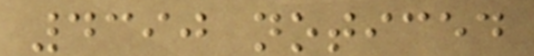4390 noticed
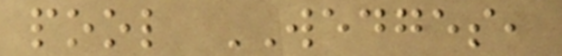pool WEDGES,
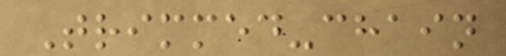Trimmed-chain
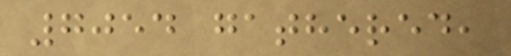7054 gathered,
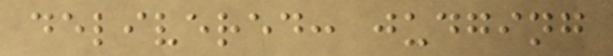delivered: judging
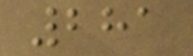281
